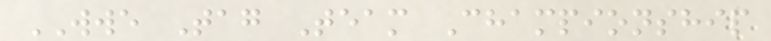WWE Tag Team Championship
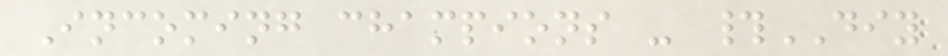Incoming champions - #DIY
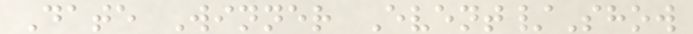Date Winner Event/Show
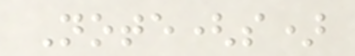Note(s)
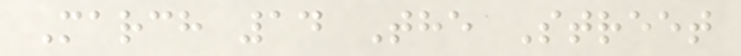March 14 The Street
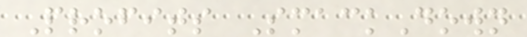Profits SmackDown
